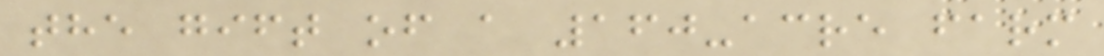the gift of a 160-acre farm
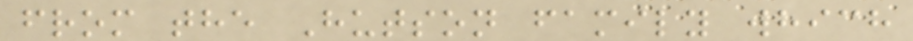from the Hutson family which
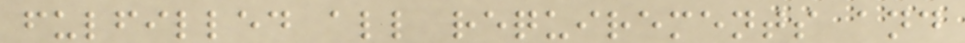fulfilled all requirements and
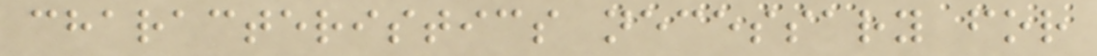characteristics necessary for
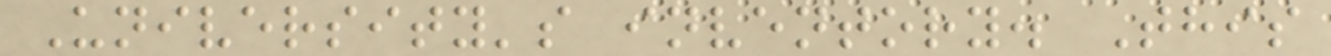University's inventory. This
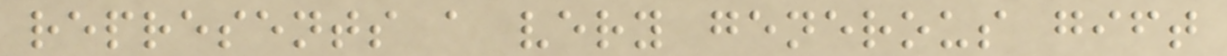represents a very generous gift
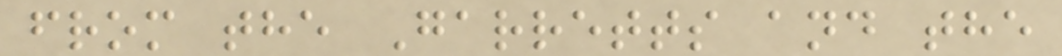from the Garretts and the
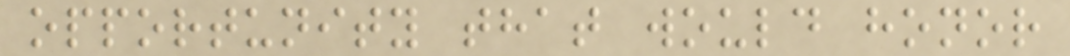opportunity that would honor
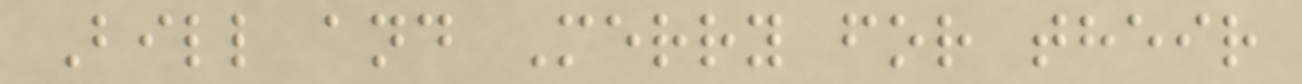Bill and Merry for their
